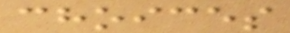choices
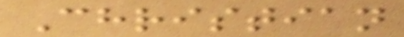Christian
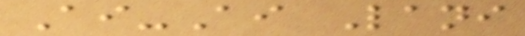Ai-Ai Lani
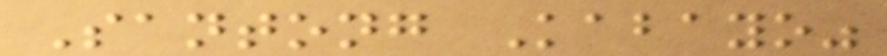Santong Kabayo"
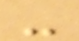-
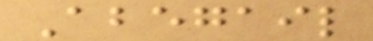Abegail
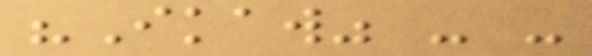"Ikaw" - -
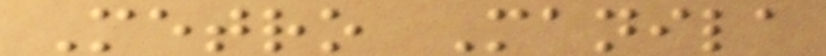Metro Manila
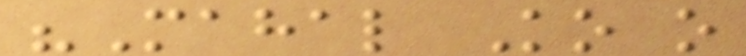"Mahal Ko o
